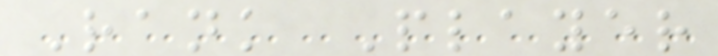Rank Player
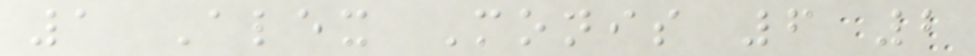1 Alex Monis 6 2
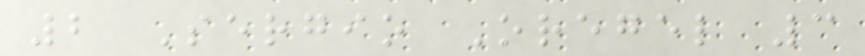2 Sergio Oregel 3
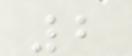2
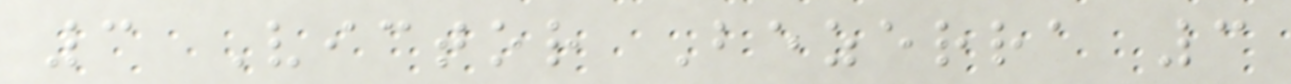3 Victor Bezerra 3
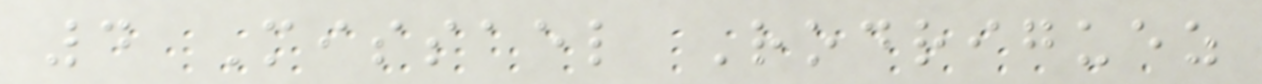4 Missael Rodriguez
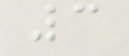3
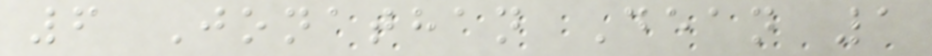6 Jonathan Dean 1
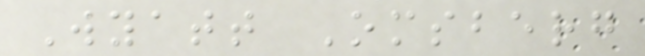Wyatt Omsberg
